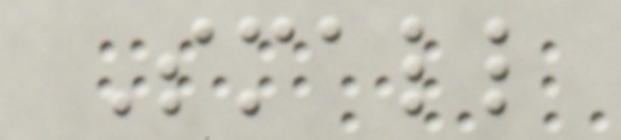Small
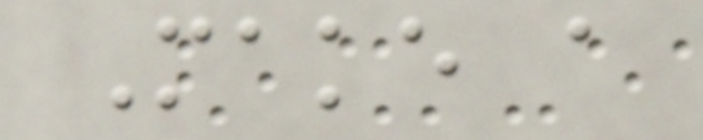Make a
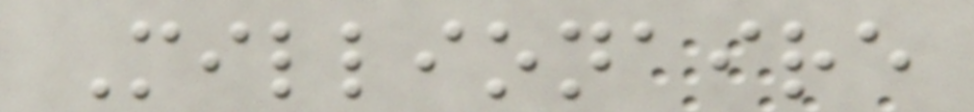Millionaire
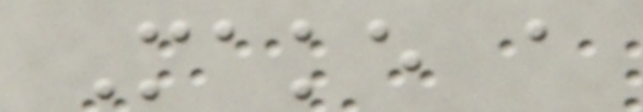Make a
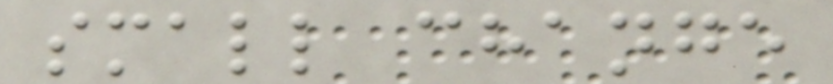small change
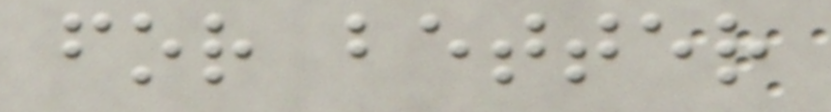for better
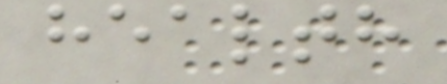health
